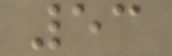53
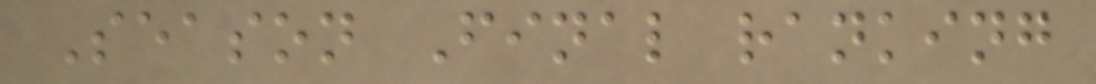Season Final ranking
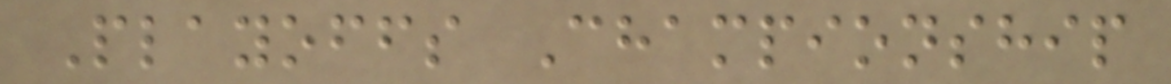Playoffs Championship
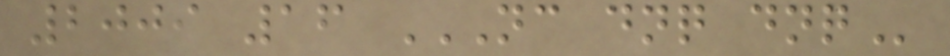2009 16 NC DNQ DNQ
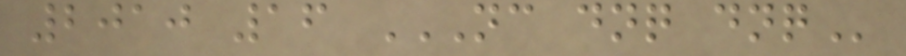2010 16 NC DNQ DNQ
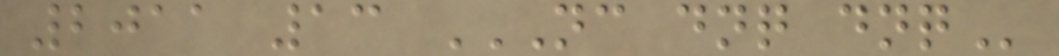2011 13 NC DNQ DNQ
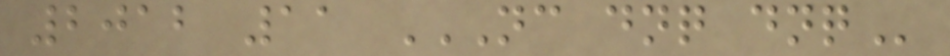2012 11 NC DNQ DNQ
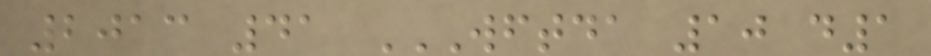2013 41 WFTDA 10 D1
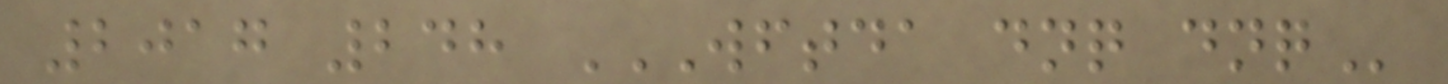2017 248 WFTDA DNQ DNQ
